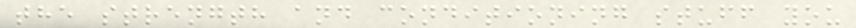the strength and conditioning stuff you
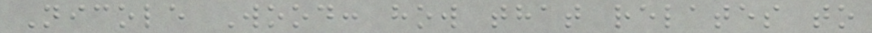Nicole Wood: how that relates to
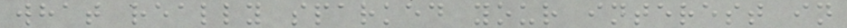what really sparked your interest in
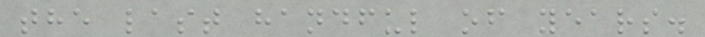the last handful of years.
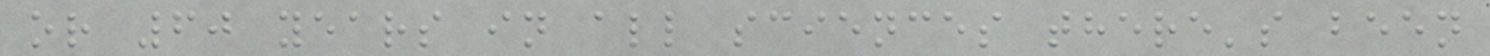or 60 years in all sciences there's been
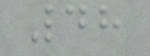48
